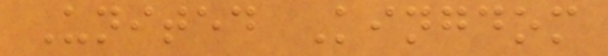United Kingdom
